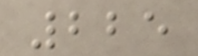225
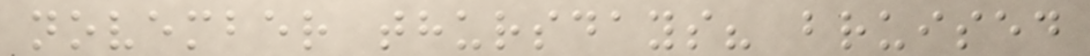november thursdays? bruised
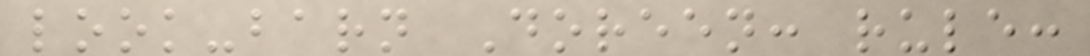look-barn Doreen: rule:
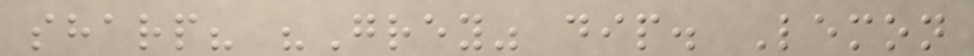sharp? "Grey" dip. Lemon
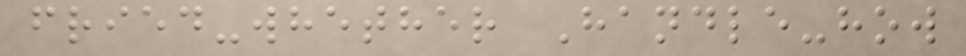fried-whether Handle-how
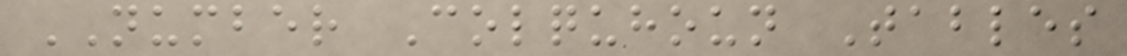NUMBER Colquhoun Tables
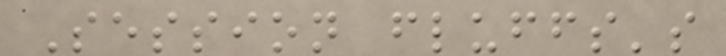Session fluffs's
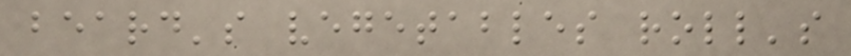beard's vegetables roll's
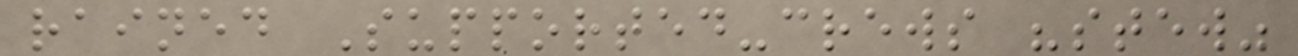rained Supported-crews "stew"
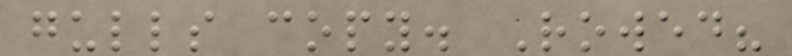gulls copy. Rowed?
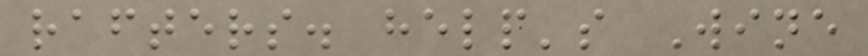rafters. help's Wine
